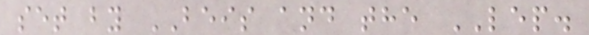set by BEIS and the LEP.
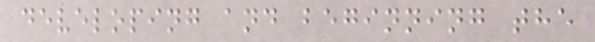developing and beginning the
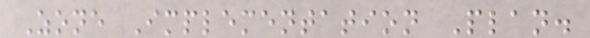Zone Implementation Plan.
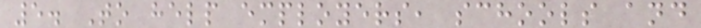5. To help employers, schools and
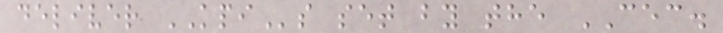deliver KPIs set by the CEC.
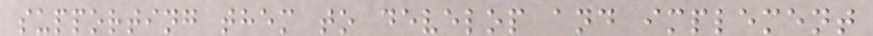supporting them to develop and implement
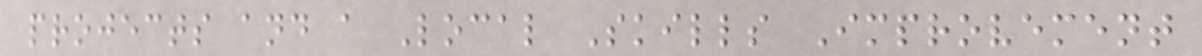projects and a Local Skills Improvement
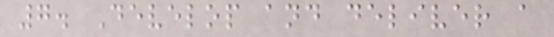7. Develop and deliver a
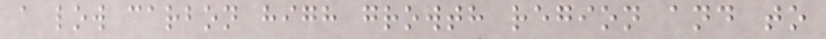a low carbon high growth region and to
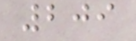209
